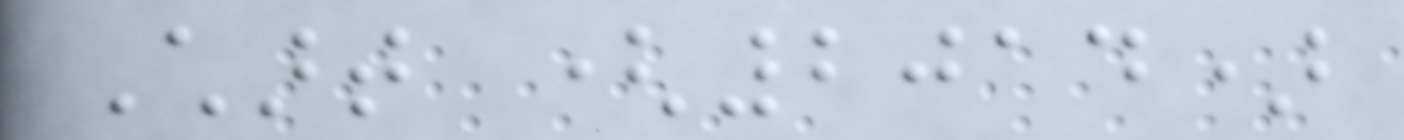Chart (2014)
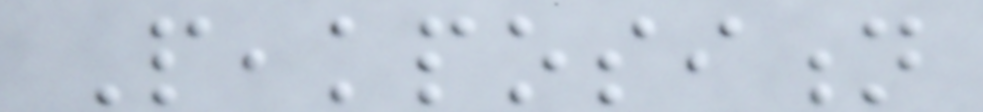Peakposition
